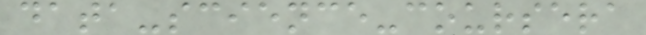data-science-coursera
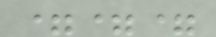===
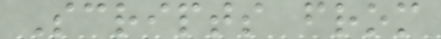Scripts from
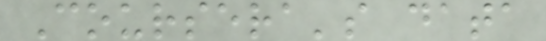Coursera's data
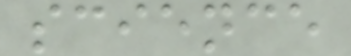science
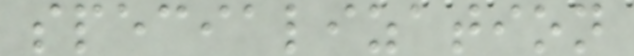specialization
